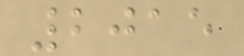2015
